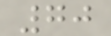70
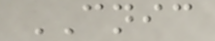CNIC
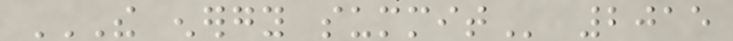THE ENERGY SUMMIT 2015
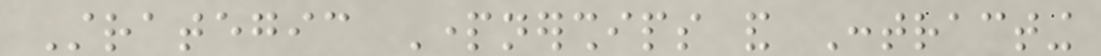Strategic Partnerships and Contracting
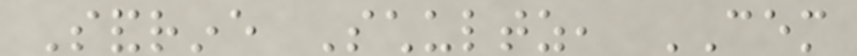Sandrine Schultz, CEM
